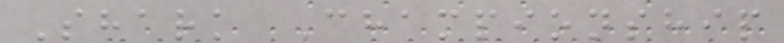Shark Championship
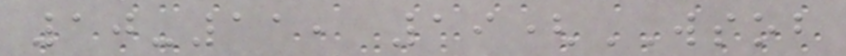10-11, 19(WSOB
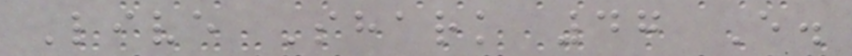Live Shark 47 E.
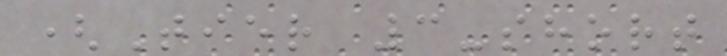(Tier 3-short
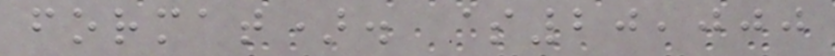format). $20,000
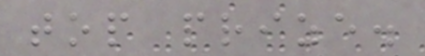top prize.
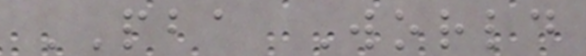PBA World
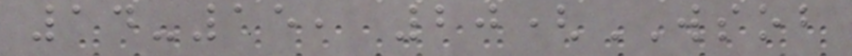14-15, 20(WSOB
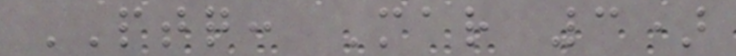PTQ: Mar 3)
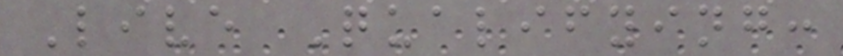Live Qualifying:
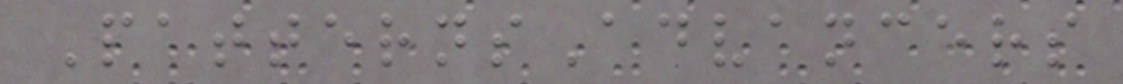PatternsAdvancers
